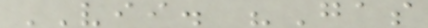VII. "Gas
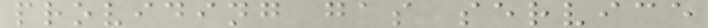providing gas service
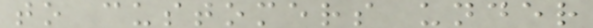to customers under
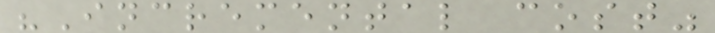"Incremental cost"
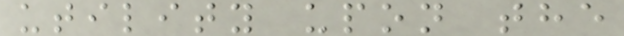utility upon the
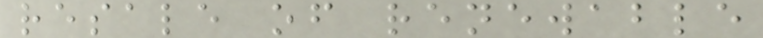resale of renewable
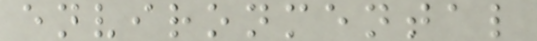environmental
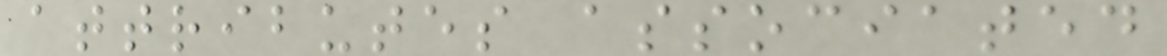attributes associated
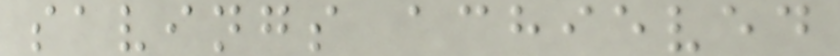savings achieved
